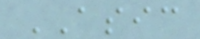ASIC
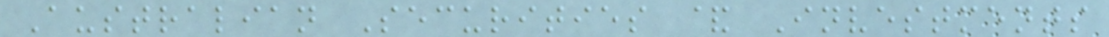Australian Securities & Investments
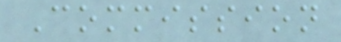Commission
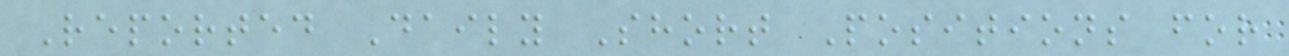Reported Daily Short Positions for
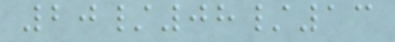20/08/13
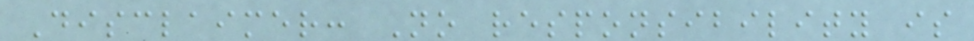Disclaimer: No responsibility is
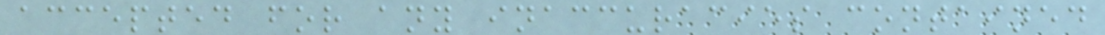accepted for any inaccuracies contained
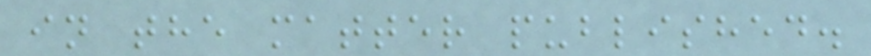in the matter published.
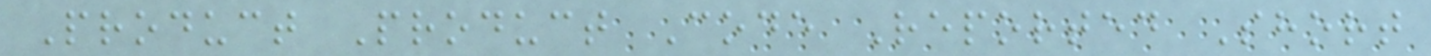Product Product Code Reported Short
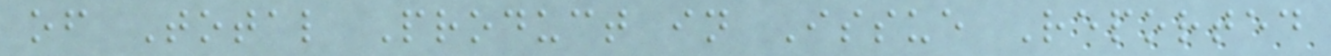of Total Product in Issue Reported
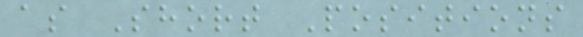as Short Positions
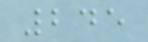245
